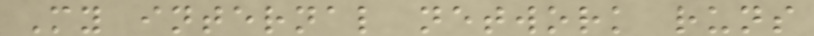My internal network runs
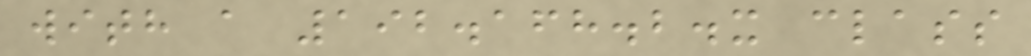with a 192.168.2.x class
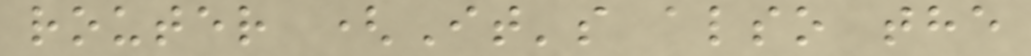router (It's also the
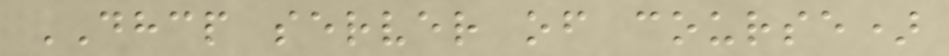DHCP server of course)
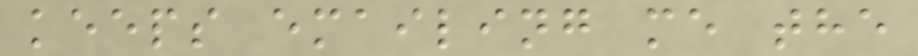keeps emailing me the
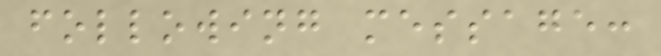following message:
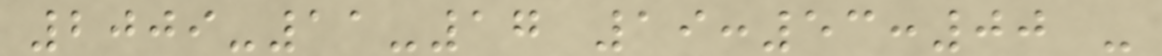2009-11-17 19:53:00 -
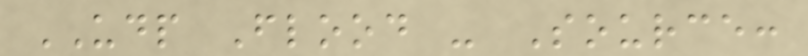UDP Flood - Source:
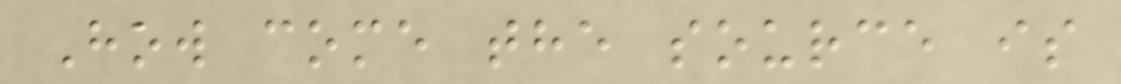How come the source is
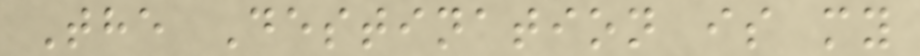The Destination is my
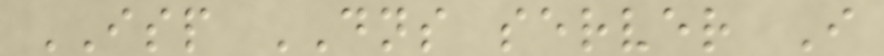ISP DNS server I
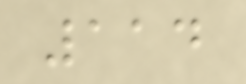114
